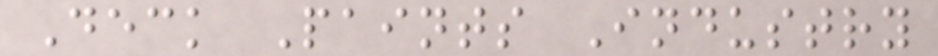Deck Paints Industry
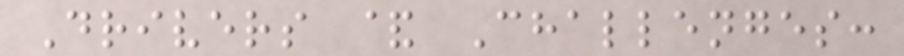Drivers & Challenges:
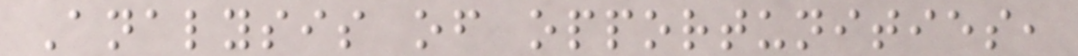Analysis of opportunities,
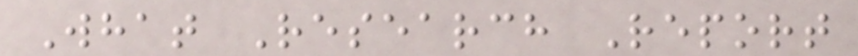What Research Report
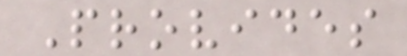Provides
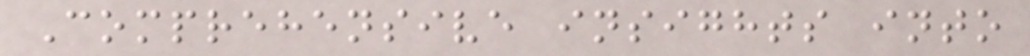Comprehensive insights into
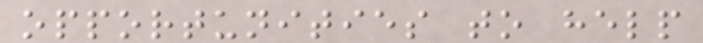opportunities to help
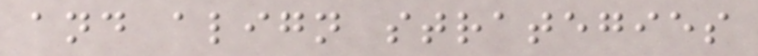and align strategies
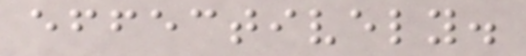effectively.
